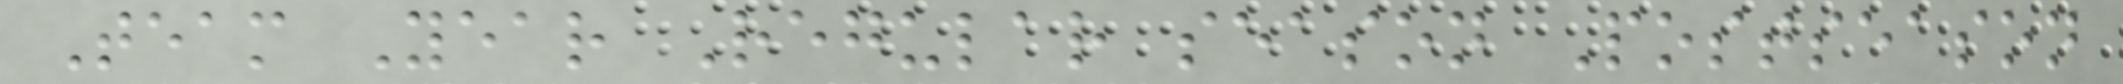Team Year Regular season Postseason
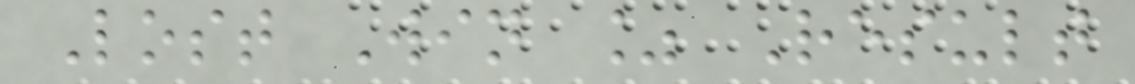Lost Win % Result
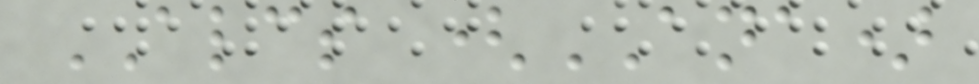ALCS (ANA)
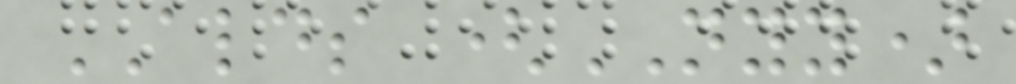ALDS (NYY)
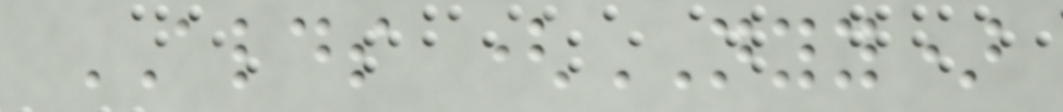ALDS (NYY)
